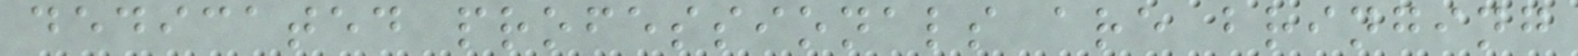dedicated professionals are bringing
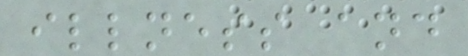illness and
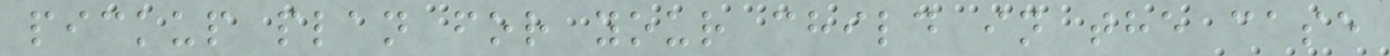pickup plan for your child in the case
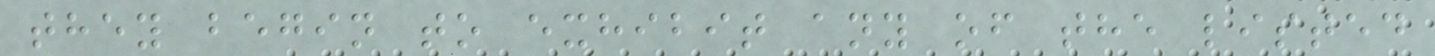they begin to exhibit any of the listed
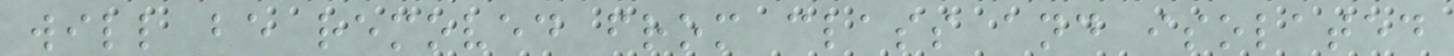will be removed from class and isolated
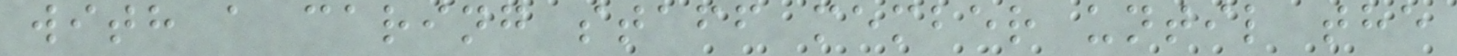with a caring staff member until the
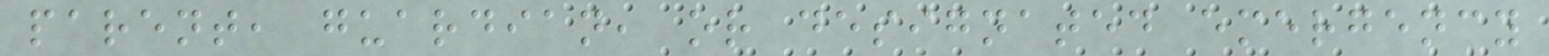parent, guardian, or designated emergency
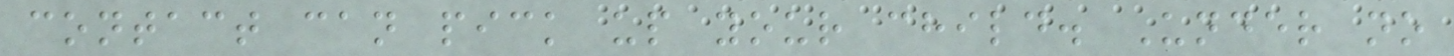contact can pick up your child. Under no
